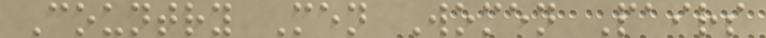Country Men Women Pairs
